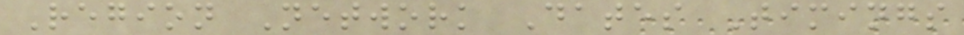Region Network Dates Timings
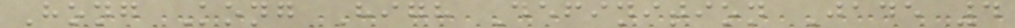Hong Kong High Definition Jade 4
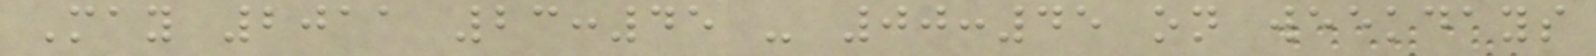May 2011 23:45 - 00:45 on weekdays
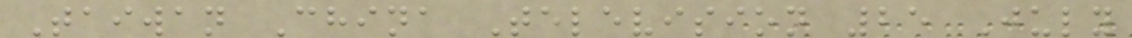Taiwan China Television 25 July
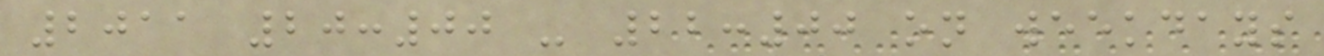2011 20:00 - 22:00 on weekdays
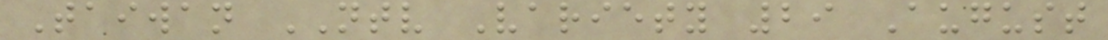Taiwan NTV Variety 29 August
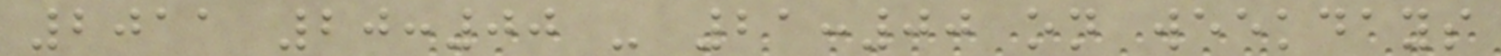2011 20:00 - 21:00 on weekdays
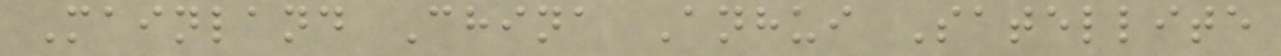Mainland China Anhui Satellite
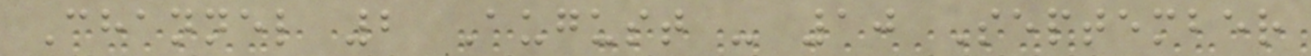Channel 2 August - 10 September
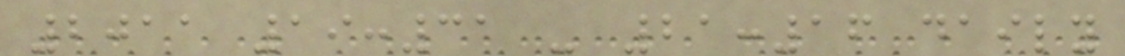2011 19:31 - 21:16 daily
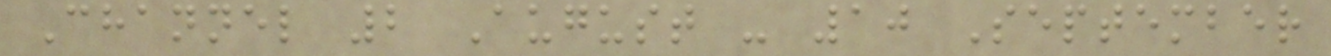Channel 2 August - 10 September
